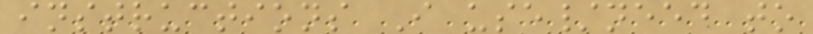instructions I use/need to
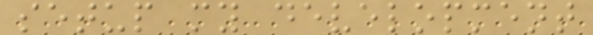setup my development
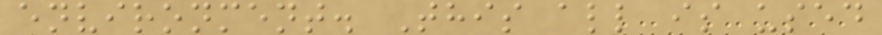environment. This all is used
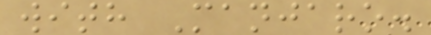with Manjaro.
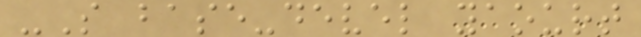-S base-devel yaourt
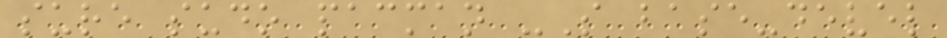sure sudo pacman -S base-devel
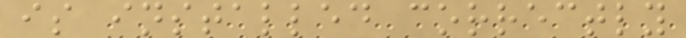is installed correctly
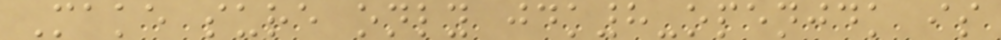Make sure only jdk8-openjdk is
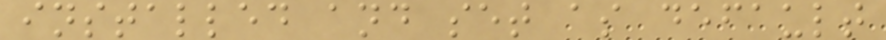installed and set as default
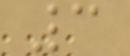3
